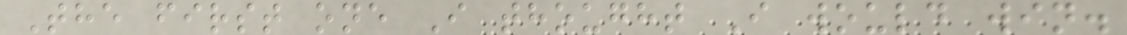The first one I thought I would win.
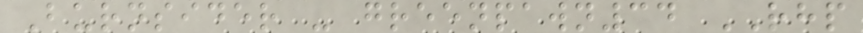Burnsider - greenpawn34 RHP
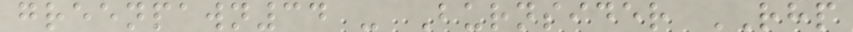greenpawn34 - Burnsider RHP
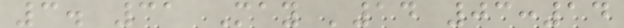3. 31 May '14 03:14
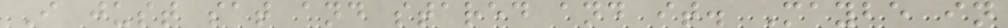I just sat and stared and it. Maybe in
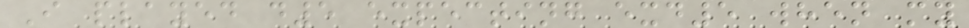I played d5 expecting exd5 when my
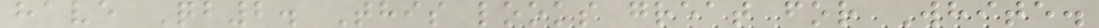have Qb2. This looks great for White.
